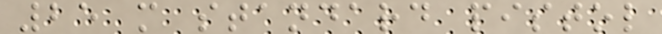25 m standard pistol
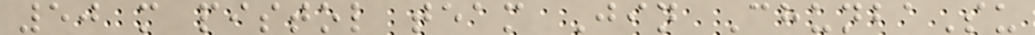50 m pistol team Jin ChunbaSu
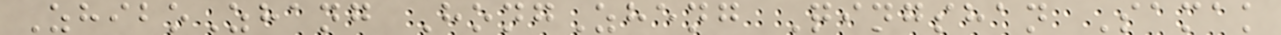ZhiboZhang HongZheng Qingshan Samak
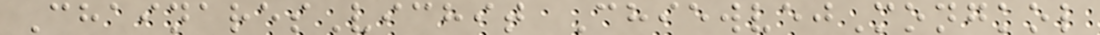ChainaresVichit ChiewvejMongkol
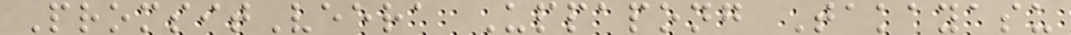PromsitVeera Uppapong Takayasu
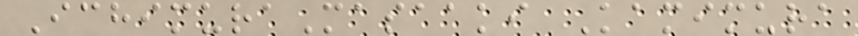IchimuraMasaaki Kamimura
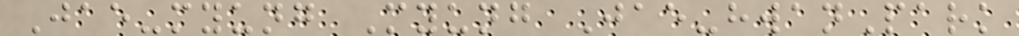Jae-myung Myung Jae-hwanPark
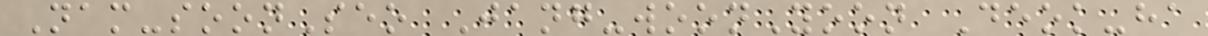Nam-soonSeo Jang-woonYoon Deok-ha
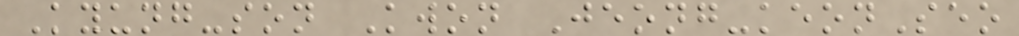Kyung-son Kwon Jeong-keonSeo
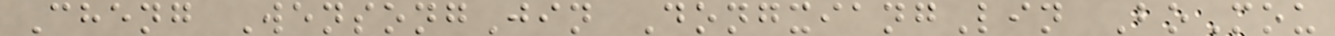Cheng WensongJin DongxiangLin BoMou
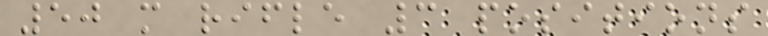50 m rifle 3 positions
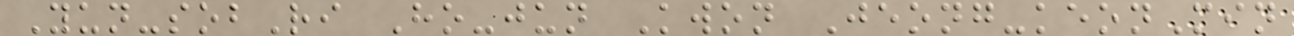Yun-sobRi Ho-jun Kwon Jeong-keonMin
